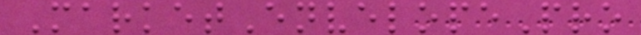MarketEnvelopePro
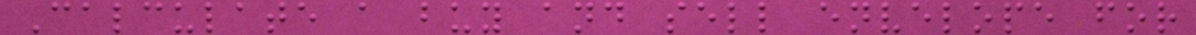Calculate a buy and sell envelope for
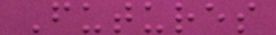Futures
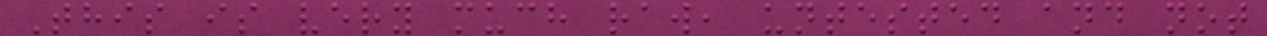This is very much raw, untested and not
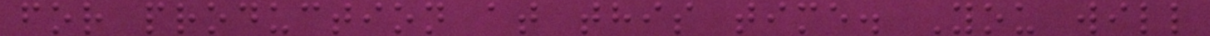for production at this time. You will
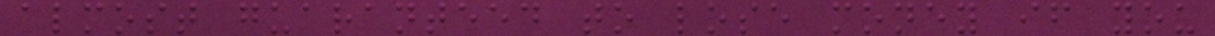almost guaranteed to lose money if you
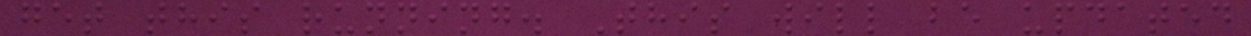get this running. This will be updated
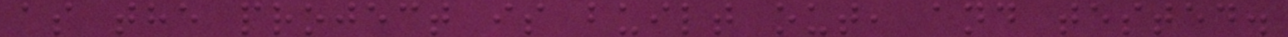as the project is built out, and tested.
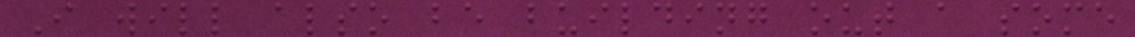I will also be building out a some
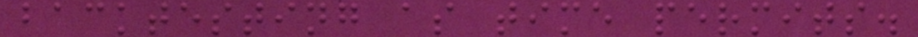backtesting as time permits.
